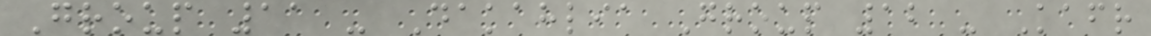Group 11 - Dakahlia Group 12 - Kafr
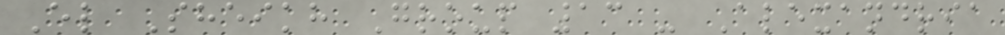El Sheikh Group 13 - Alexandria
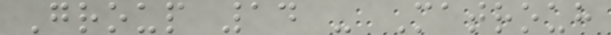Group 14 - Matrouh
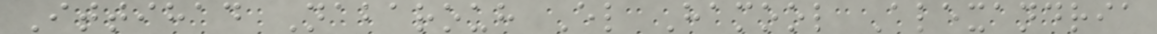Ittihad Nabarouh El Hamool Alexandria
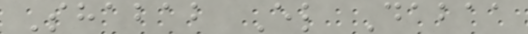Shabab El Dabaa
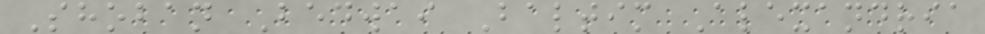Shoban Bedwai Baltim Alexandria
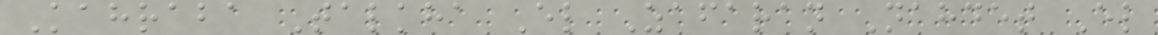Kahraba Talkha El Zafaran Nahdet El
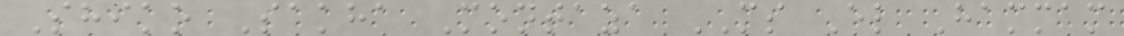Shiko Sakha Montaza MS El Hammam
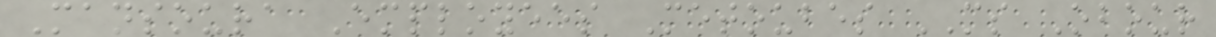Mansoura Employees Metoubes MS Obour
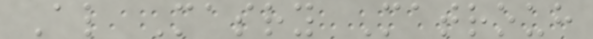Al Masry Matrouh
